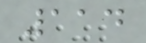114
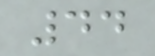44
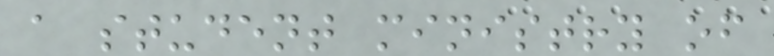a student ministry of
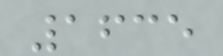1635
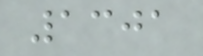1301
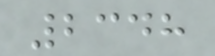2348
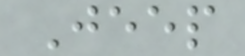Jeep
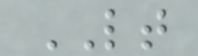LT
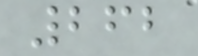262
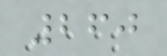260
